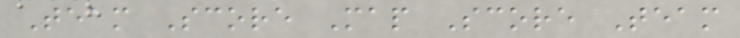Team Score Map Score Team
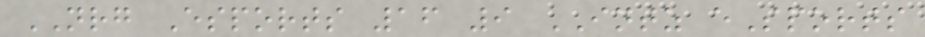NRG Esports 16 9 INTZ eSports
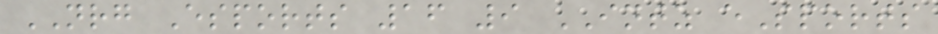NRG Esports 16 9 INTZ eSports
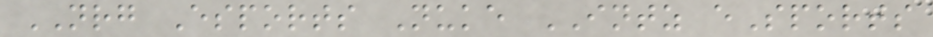NRG Esports Nuke INTZ eSports
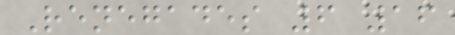Renegades 6 16
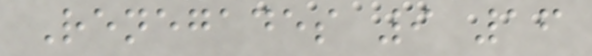Renegades 9 16
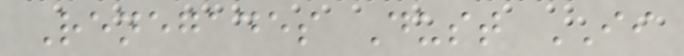Renegades Dust II
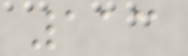113
